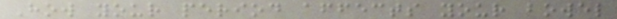How your period affects your bowel
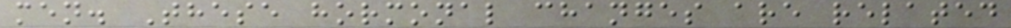men. These hormonal changes are related
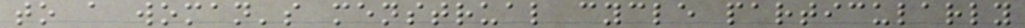to a woman's menstrual cycle particularly
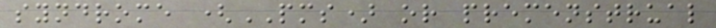syndrome (PMS) or premenstrual
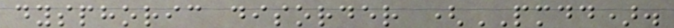dysphoric disorder (PMDD).
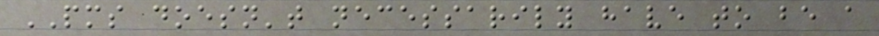PMS doesn't necessarily have to be a
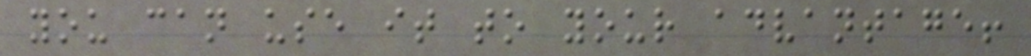you can use it to your advantage!
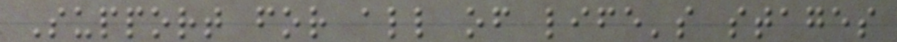Support for all of life's stages
